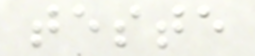teste
